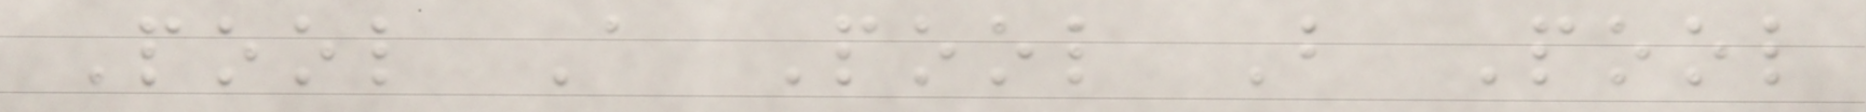Pool A Pool B Pool
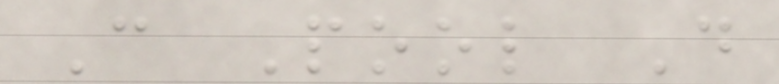C Pool D
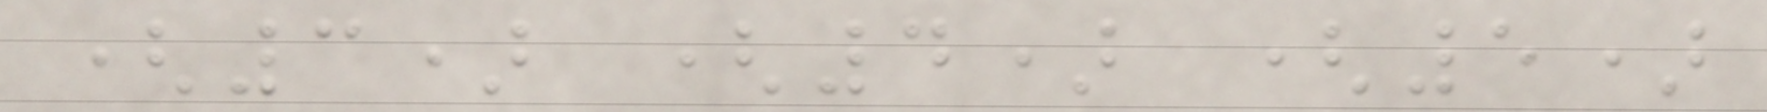(3) (4) (5)
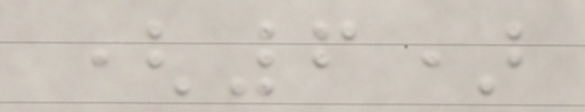(6)
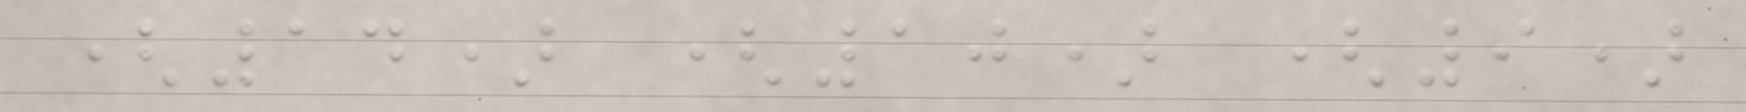(14) (10) (9)
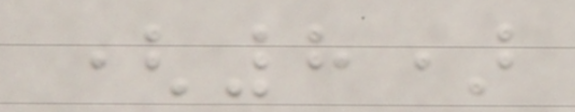(8)
